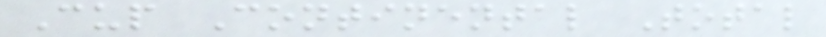Cup Continental Total
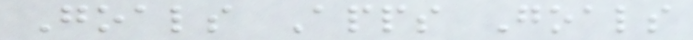Goals Apps Goals
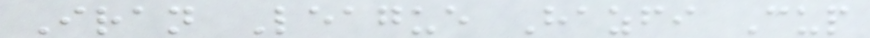Iran League Hazfi Cup
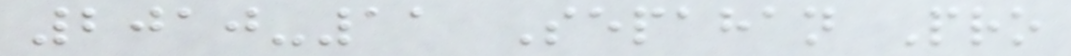2010-11 Sepahan Pro
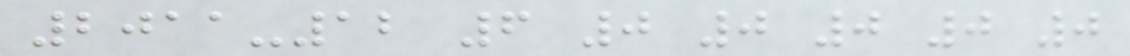2011-12 6 0 0 0 0 0
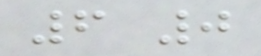6 0
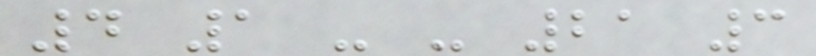4 1 - - 21 3
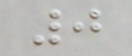0
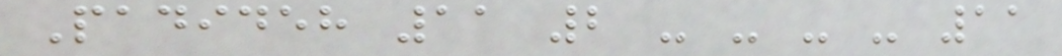Padideh 11 2 - - - - 11
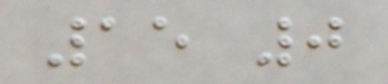15 0
